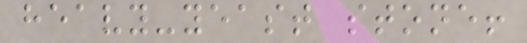heavy-yeast stone!
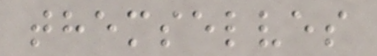themselves
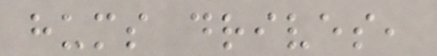hums drives,
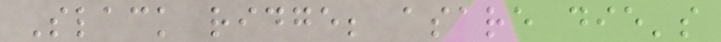Slack ridge; asare die's
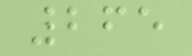265
